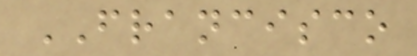FRANCISCO
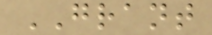GRANT
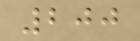200
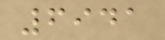6941
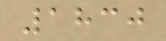1830
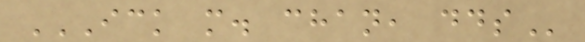ICK M. CHAN, DDS
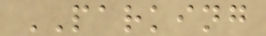PARKING
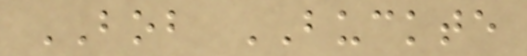BOB BUCKTE
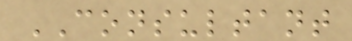CONSULTANT
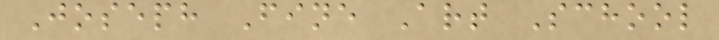Joseph Fine Art School
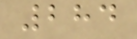284
